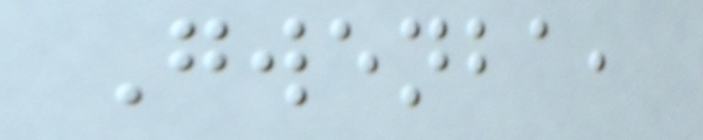Gwenba,
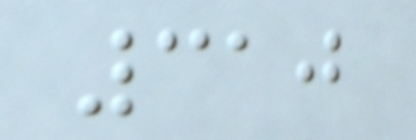310
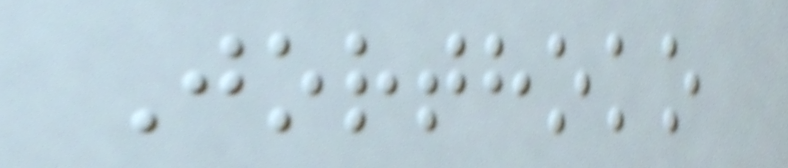Jorthoko
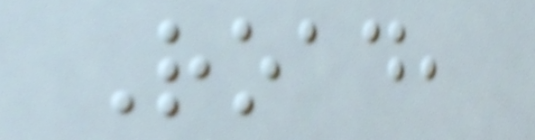Road,
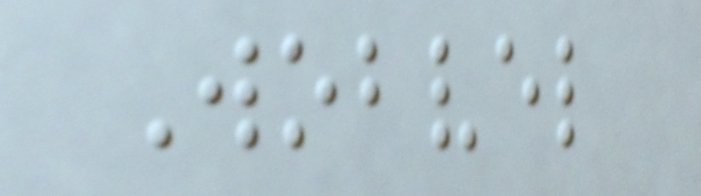Wobvel
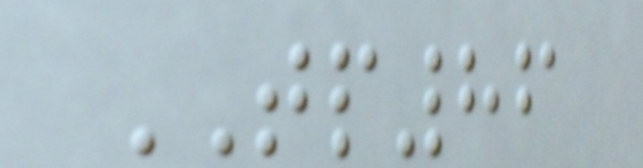TP86
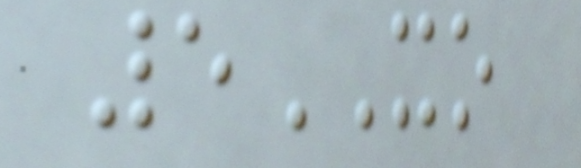5XO
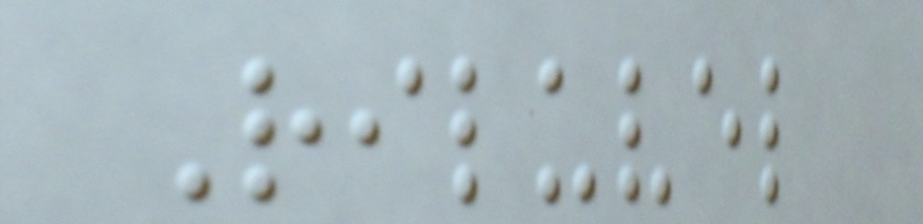Riluvel
